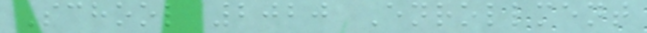School 2020 Enrollment
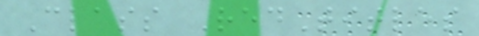Class RedTitles
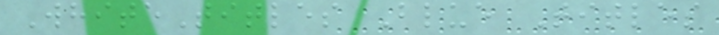WhiteTitles Blue Titles
